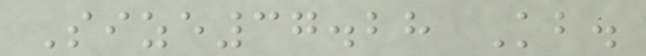Size37.28 Kb.
